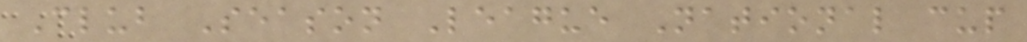Club Season League National cup
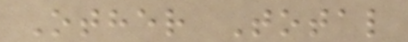Other Total
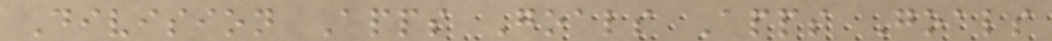Division Apps Goals Apps Goals
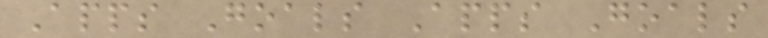Apps Goals Apps Goals
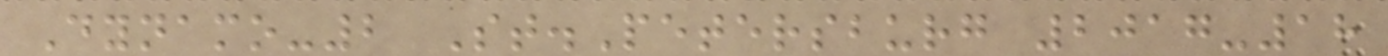Dynamo-2 St.Petersburg 2017-18
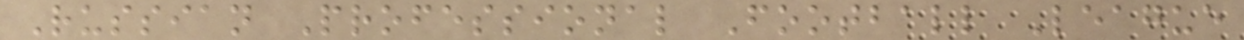Russian Professional Football League
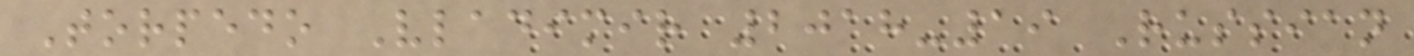Torpedo Vladimir 2018-19 Russian
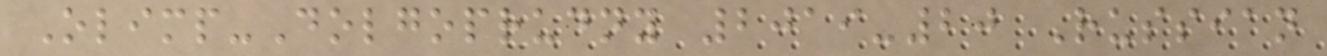Olimp-Dolgoprudny 2019-20 Russian
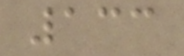133
